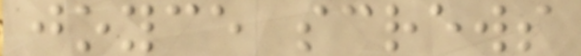joyce screws
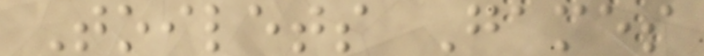Toilets Games
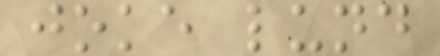joke lund
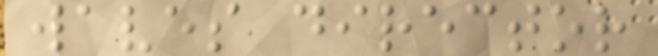waves director
